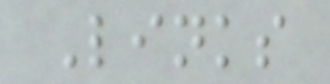Links
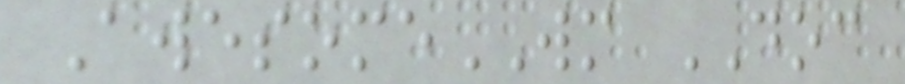AwesomeWM DOC
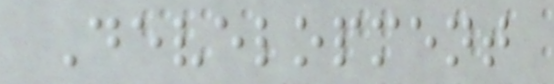Development
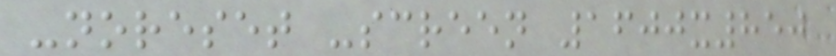-noreset -screen 1600x850
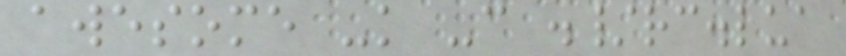awesome -k -c ./rc.lua
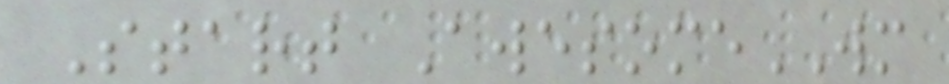Start AwesomeWM
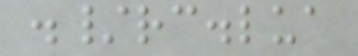./rc.lua
